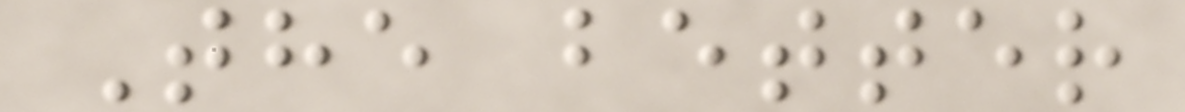The better
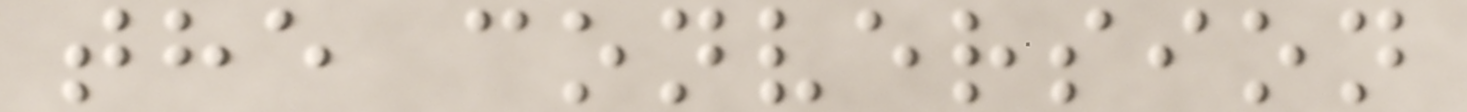the conversion
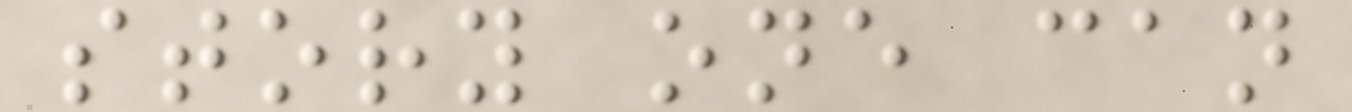story one can
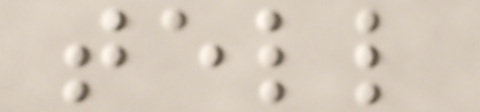tell
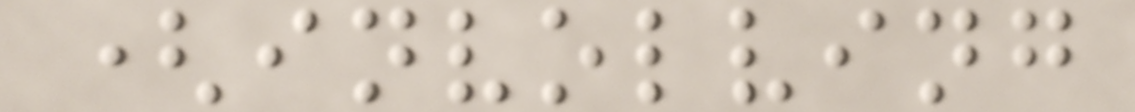(involving
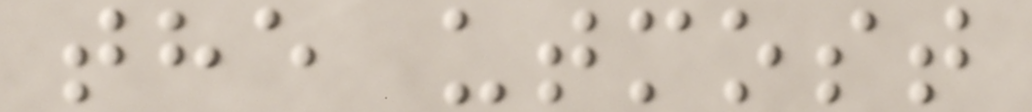the utmost
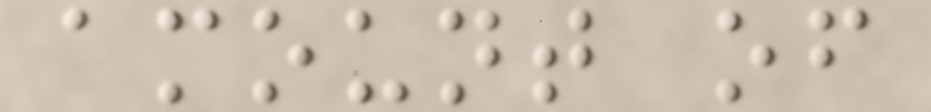amount of
